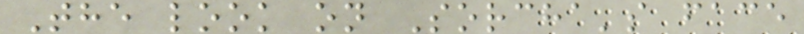The look on Sorcha's face
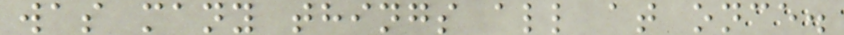was many things all at once.
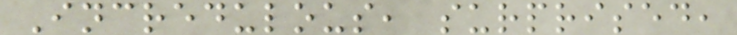Incredulous, surprised,
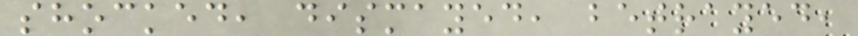shocked, dismayed, betrayed,
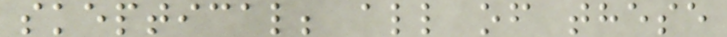skeptical; all of these
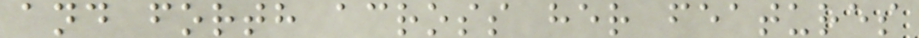and forth across her features
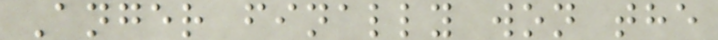Anger finally won the
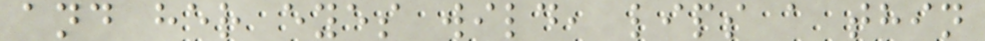and her eyes wild, lips a thin
